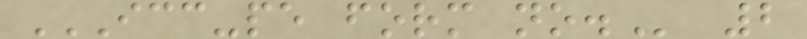ICC-PE FORM NO. 2
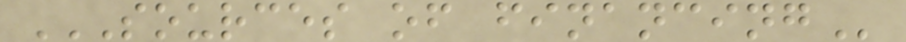SOURCES OF FINANCING
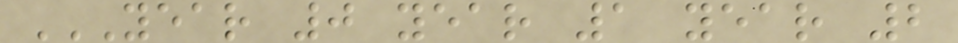YEAR 0 YEAR 1 YEAR 2
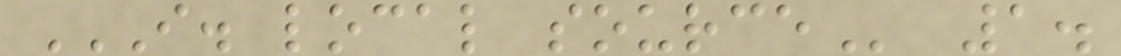I. LOCAL SOURCE 1.
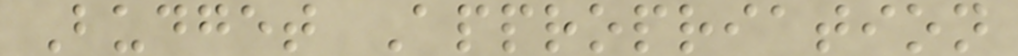Budget Appropriation
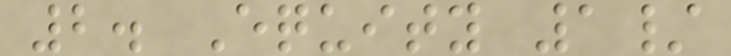2. Equity 1/
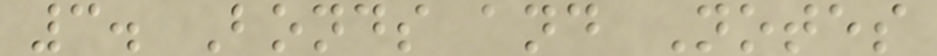3. Bonds and Notes
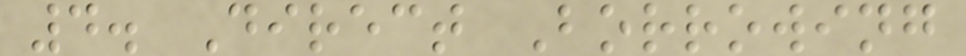4. Direct Borrowing
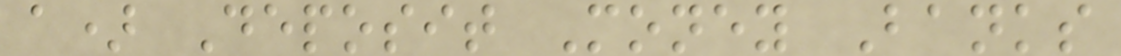a) Deposit Money Banks
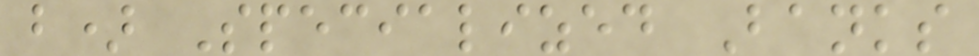b) Specialized Banks
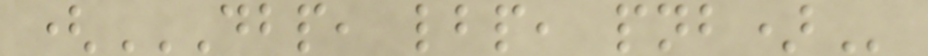(DBP, LBP, PNB)
